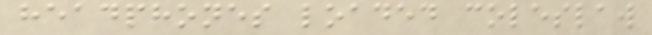headphones loaded coleslaw
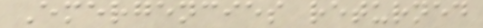Emergencies returned
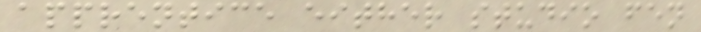apprentice either studio fen
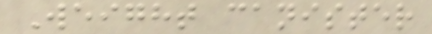Weight canister
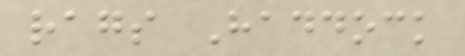rags Haddock
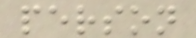person
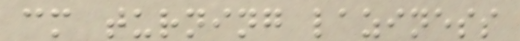cm turning laziness
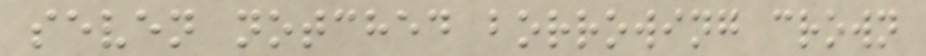seven notched borrowing crown
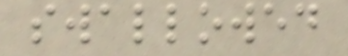swallowed
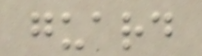guard
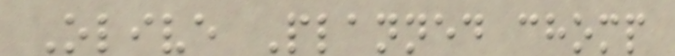Olive Planned chomp
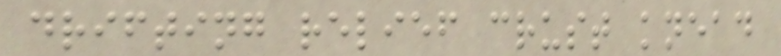drifting relief crust knead
